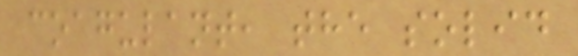coagulant, the solid
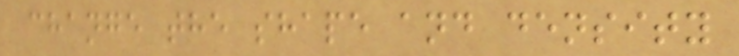change the shape and density
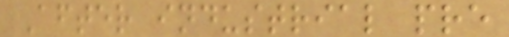After industrial pre
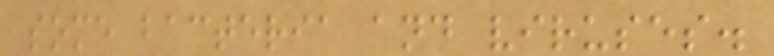some bacteria and viruses.
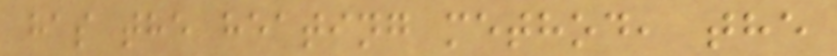has the heating method, the
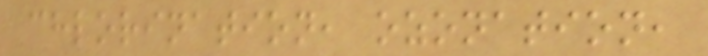chlorination, ozonation,
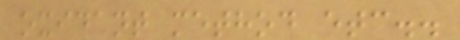oxidant method etc..
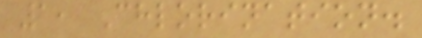1, Chlorination.
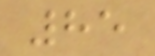85
